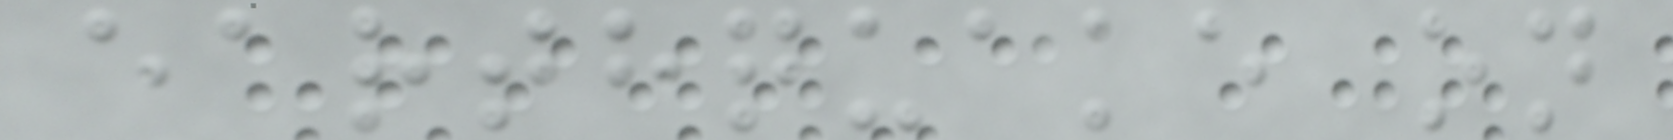earthquake on
